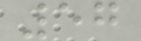57
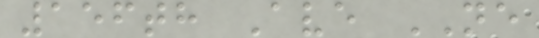156th Ave NE
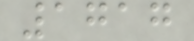1717
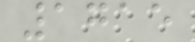1715
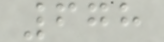678
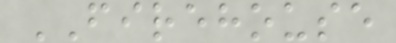FIREHOUSE
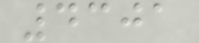4301
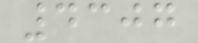4307
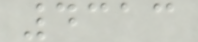4313
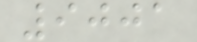9001
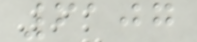6107
